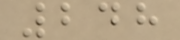248
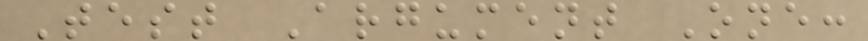Test Argument One:
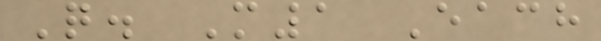Q. M1 Each
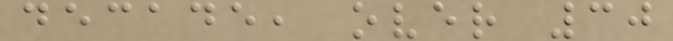decade, over 30
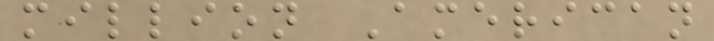million American
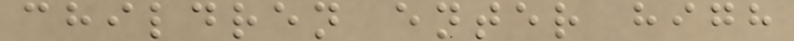children enter high
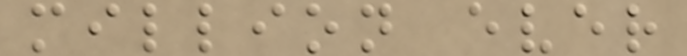million ever
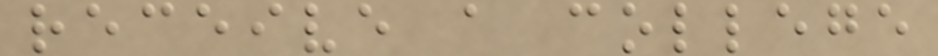receive a college
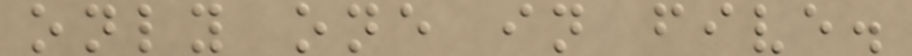only one in five.
